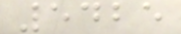5425
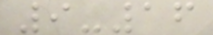9-16
